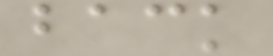back
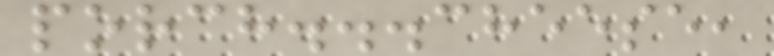porch...cheese,
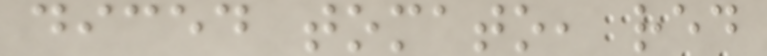diced tomato, red
